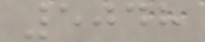5048
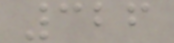326
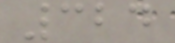324
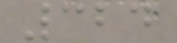324
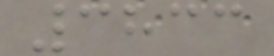3833
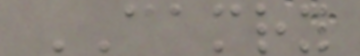CAMRY
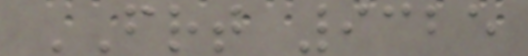FRT 9325
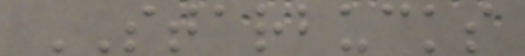STARBUCKS
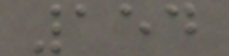154
